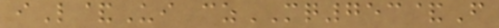iL&Ui czMQ753&F
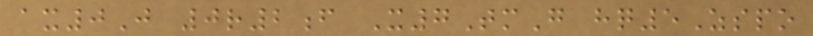ax0J 0r2f X7TmG hq5Zspo
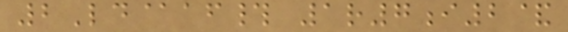2Ld@af# 1r7i2&
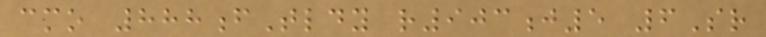cmo 888fTldy r903j5 6Sr
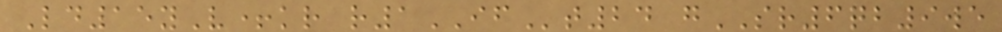Ld15yV+kr r1IFt24 gSR6qb9we
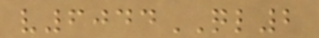v6044QL2
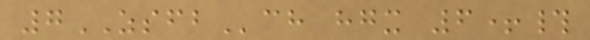7ZSFBch hgx 6+#
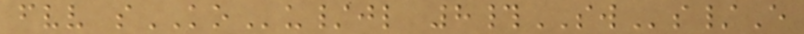fvv sKOu/jl 8#SWs/E
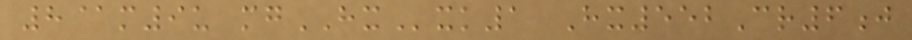8@m9u mgHXxk1 Hx552Cr6j
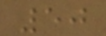50
